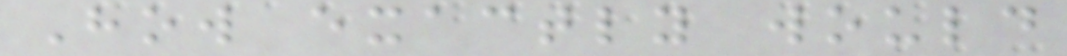How exactly would
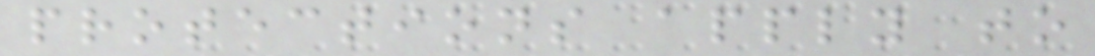protections apply to
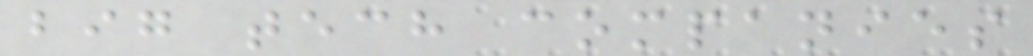big tech companies
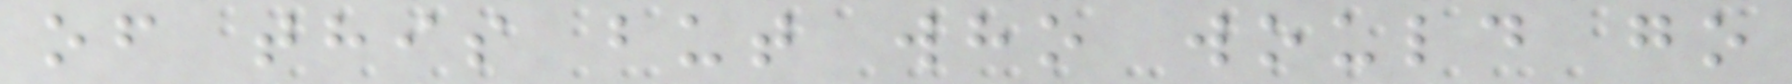of this but who would go
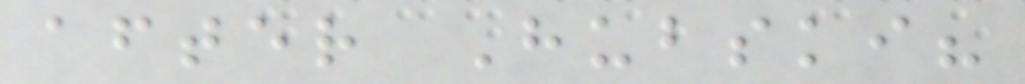after Hubski?
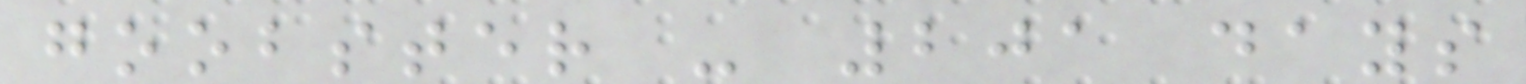goobster - 201 days
